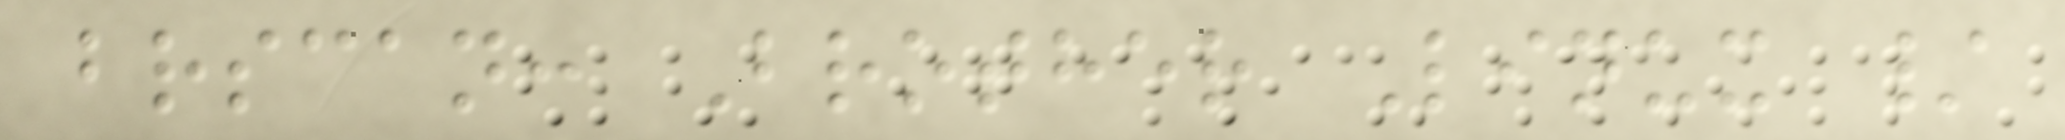brscan: Brother Linux /
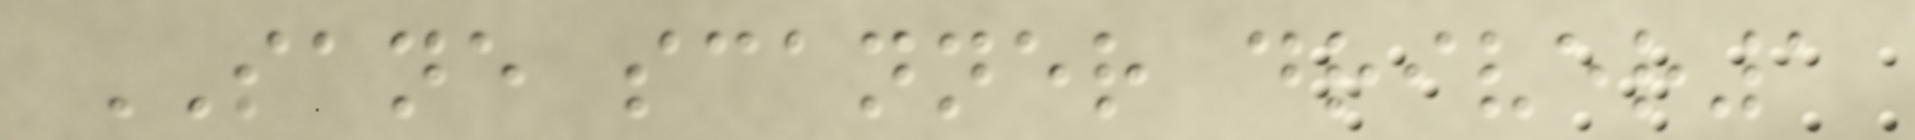SANE scanner driver1
